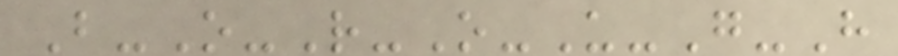B-O-R-O-U-G-H
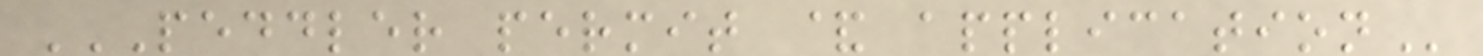PEDDLER PERMIT & APPLICATION
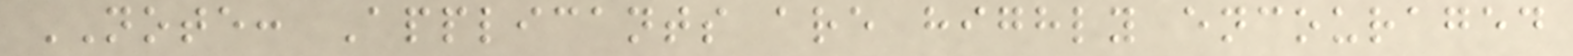NOTE: Applicants are highly encouraged
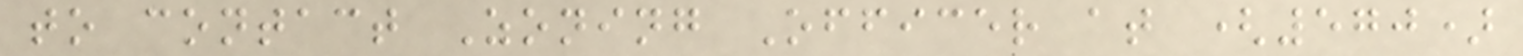to contact Zoning Officer at (570)
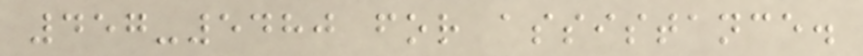457-5480 for assistance.
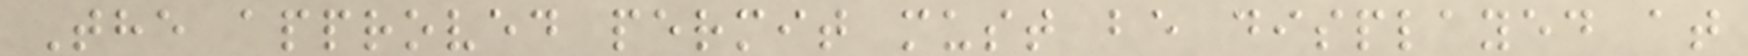The approved permit must be displayed at
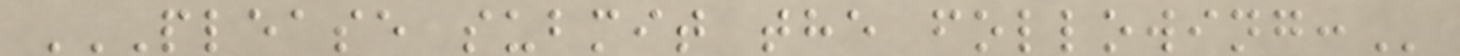PLEASE SUBMIT THE FOLLOWING:
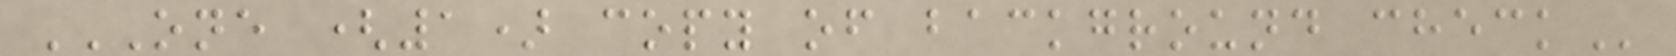ONE (1) COPY OF BACKGROUND CHECK
